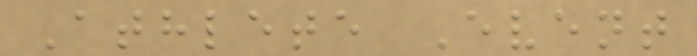Athlete Event
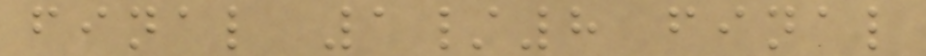final 1/8 final
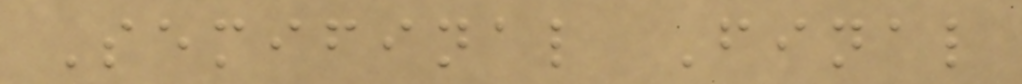Semifinal Final
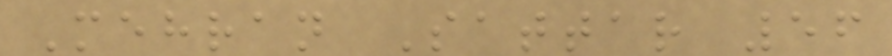Mehran Sattar 56
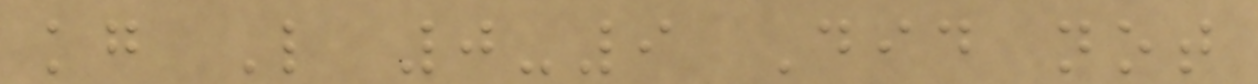kg L 0-9 Did not
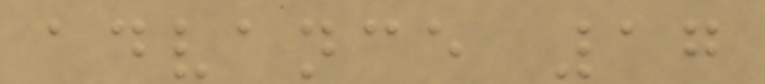advance 17
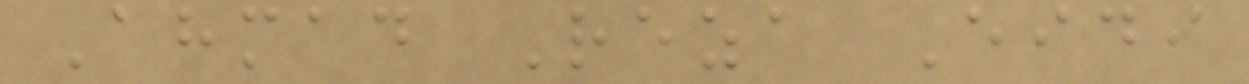Ahmad Reza Eidi
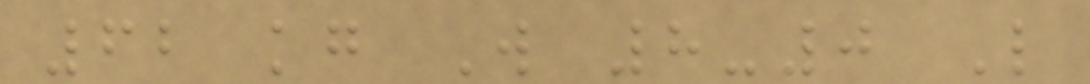62 kg W 8-0 L
